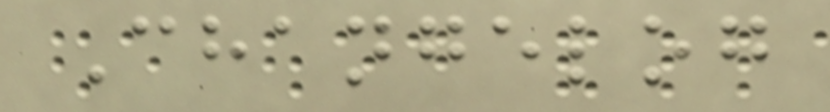Changelog
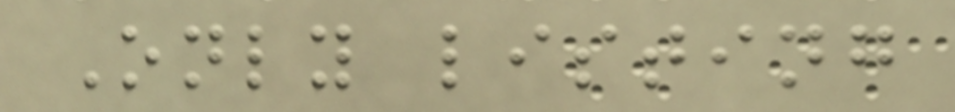Only listing
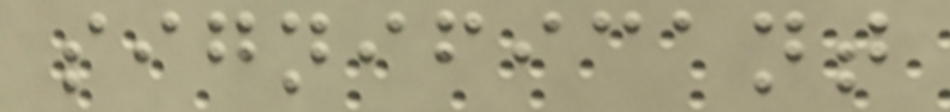significant
